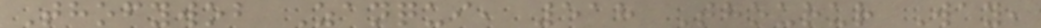Thofywob Zanqui, 518 Thourur Way,
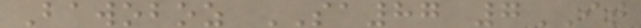Bawoboz SA87 7IT
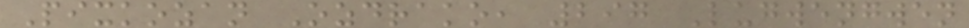Pixkozan Ozdrako, 297 Lugwengwen
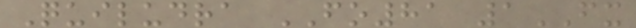Quiludra FO81 1FX
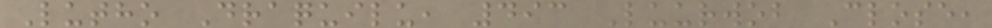Lutho Draquilu, 493 Luurwob Close,
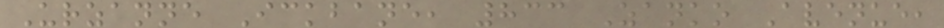Urzanne Ickbane, 833 Zanko Avenue,
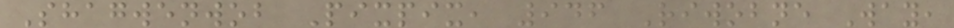Shagwenwob Pixpix, 946 Riwobne Way,
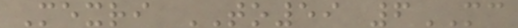Mexri TO59 6MC
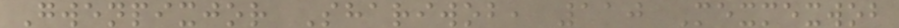Gwenpixjor Shariwob, 110 Mexmexwob
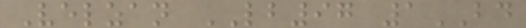Velzan LB97 1BD
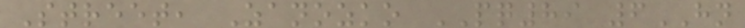Street, Zanozko PQ89 6HN
